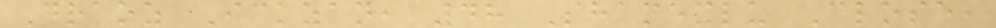Draoz Ickzan, 48 Shamexlu Close,
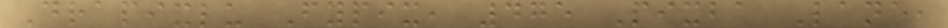Drapixlu Fypix, 475 Pixba Lane,
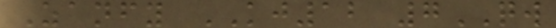Zanfy KJ12 7QW
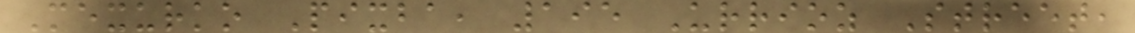Mexurko Pixba, 195 Urrioz Street,
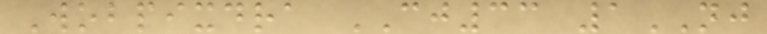Wobpixdra CJ33 1NJ
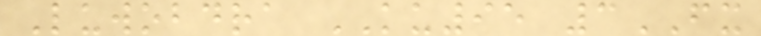Luwobdra KU95 3FX
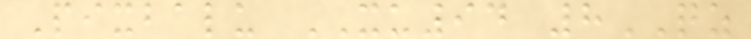Pixbalu XU94 8QZ
